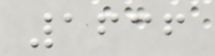1636
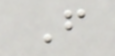F
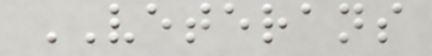VETERANS
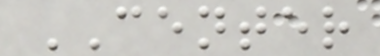CENTER
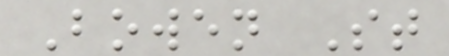Bowen St
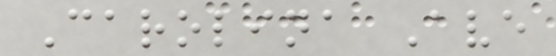Carolina Ave
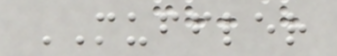MUFFLER
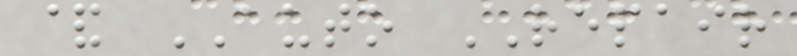& AUTO REPAIR
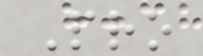Pro
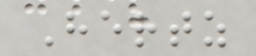Hertz
